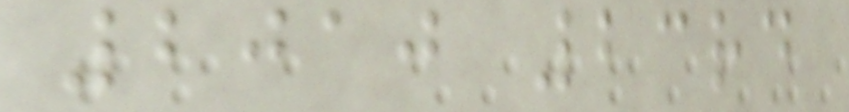2010 23rd
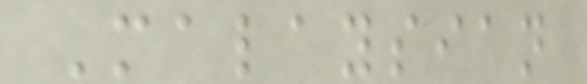Malaysian
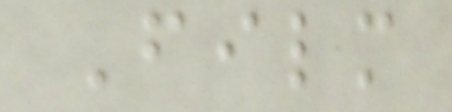Film
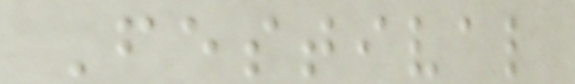Festival
